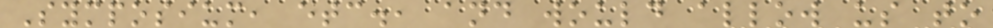Symposium, etc., and would allow us to
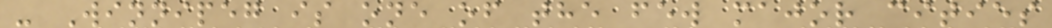- Winnipeg is one of the few major cities
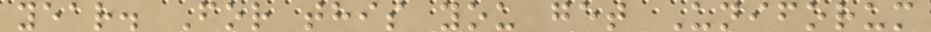year. For this you get Uniforum
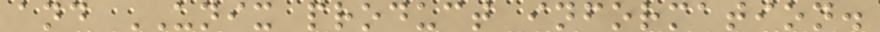and UNIX product information.
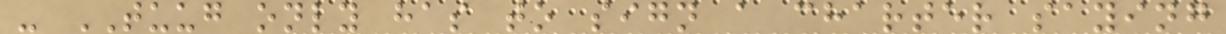- TUUG only has to sign a charter saying
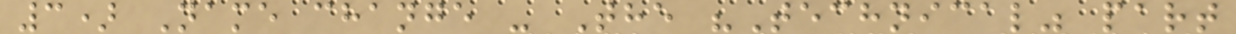3) Name change - The "Technical" part
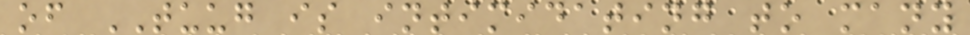of TUUG is intimidating to many
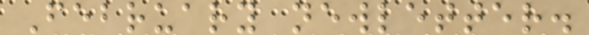February newletter.
